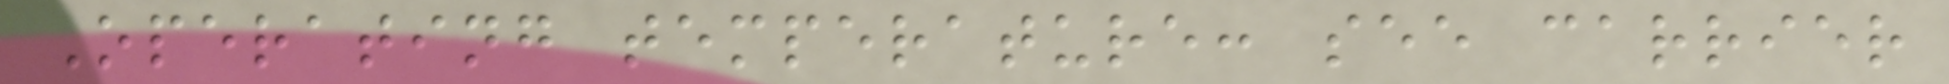Operating temperature: see carrier
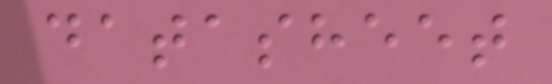datasheet
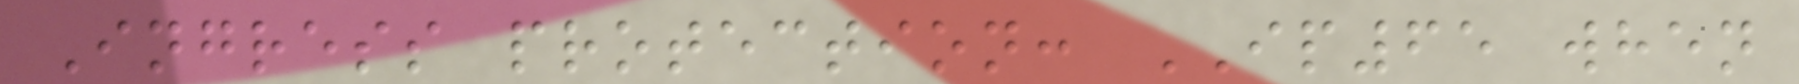Ingress protection: IP65 when
